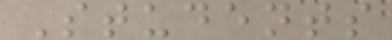Students
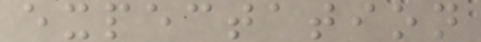expectation
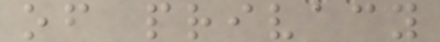of privacy
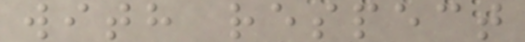with respect
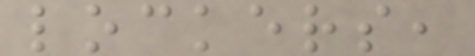lockers,
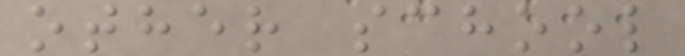other school
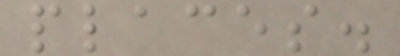places.
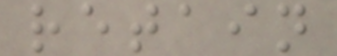retain
